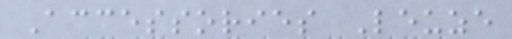Accessories Leuze
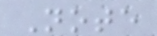Note
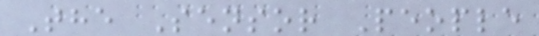The Sensor People
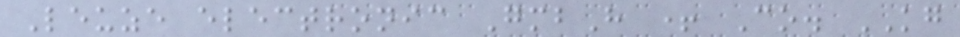Leuze electronic GmbH + Co. KG
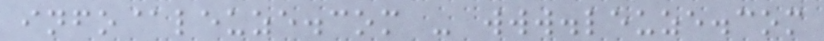info@leuze.com - www.leuze.com
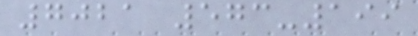7021 573-199
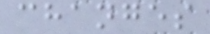changes
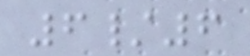6/6
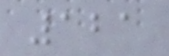121
